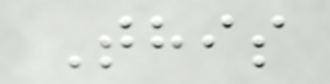This
